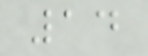14
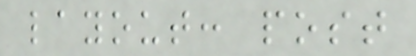layout: post
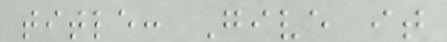title: Give it
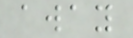away
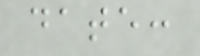date:
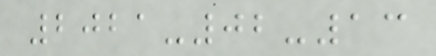2021-02-13
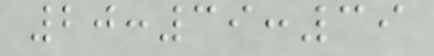20:39:39
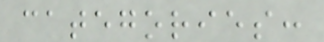categories:
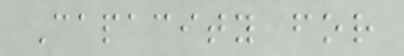Capacity for
